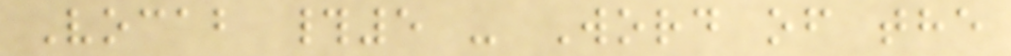Vocab #5 - Word of the
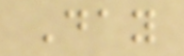Day
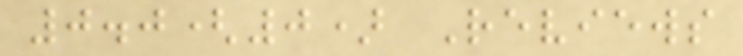0.0(0) Reviews
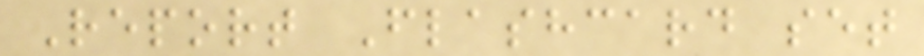Report Flashcard set
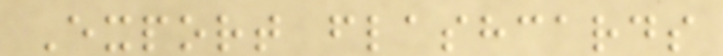Export flashcards
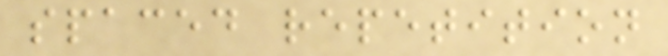spaced repetition
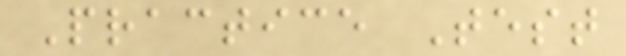Practice Test
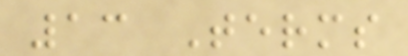13 Terms
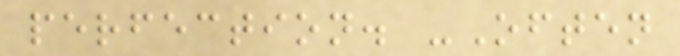perfection. -Often
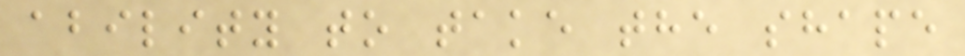ability to take the shape
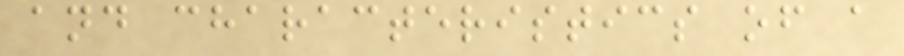and characteristics of a
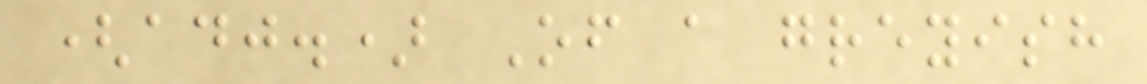(adj.) Of a greyish
